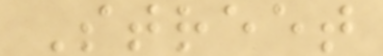Street
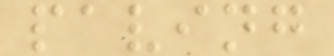paving
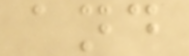and
